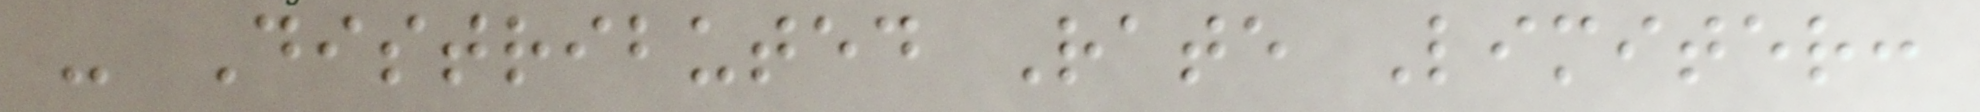- Distributed Rate Limiter:
